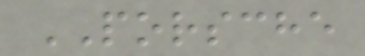PORSCHE
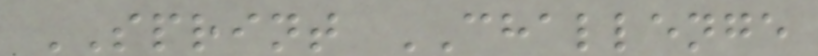SPRINT CHALLENGE
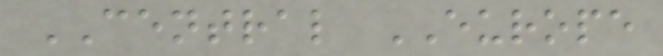CENTRAL EUROPE
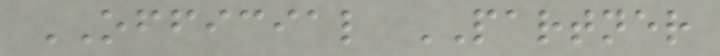OFFICIAL PARTNER
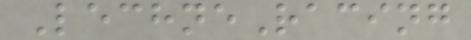LechneRacing
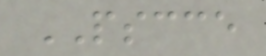PSCCE
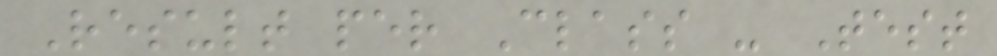Result per Class - Test
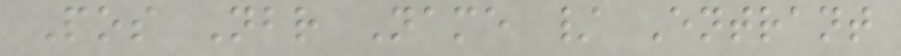Pos Nbr Name / Entrant
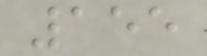155
